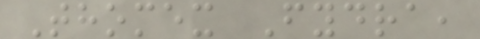Thomex Fydra,
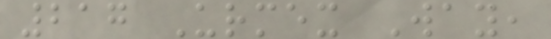217 Urmex Way,
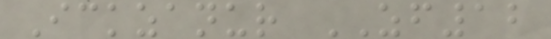Ickzanur ZF12
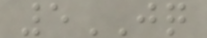5JQ
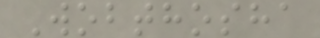Wobthosha
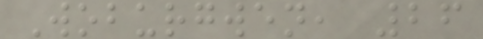Woburgwen, 26
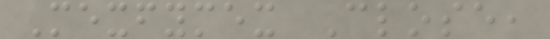Mexfymex Close,
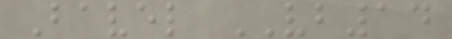Bavel VB14
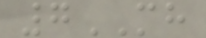7MH
